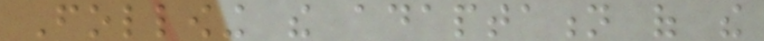Following the adaptation of the
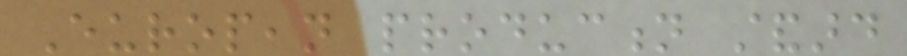European production standard
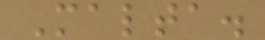Malta.
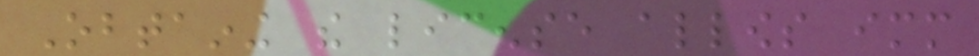Obtaining the license allows immediate
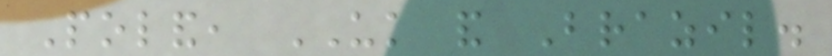Poland, UK and Brazil.
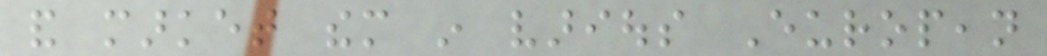and market them in various European
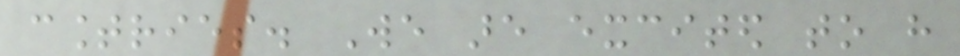countries. We are excited to have
